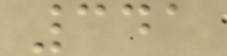341
